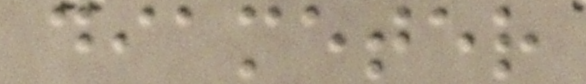diameter
